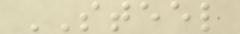STEEL
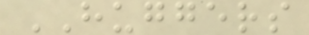HUGGERS
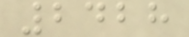2428
